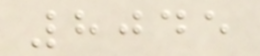8045
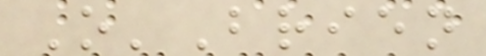O'Brien
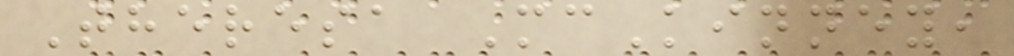Theresa McKinney,
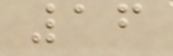16
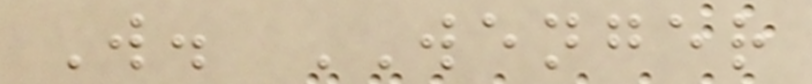W. WENGER
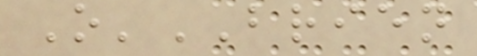O'BRIEN
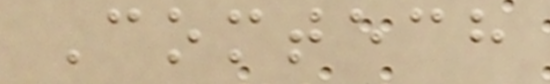Comtech
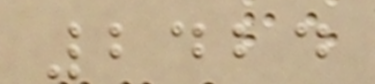2424
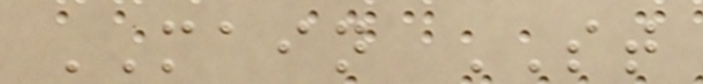MAIN ST
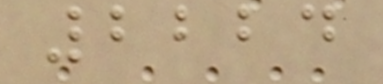2224
